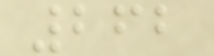262
